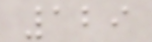129
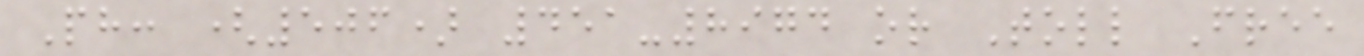Ph: (506) 451-8974 or Toll Free
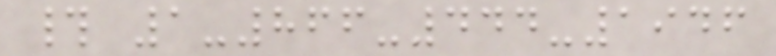# 1-866-444-1946
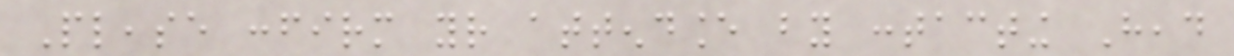Please confirm your attendance by contacting Head
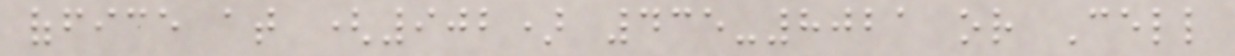office at (902) 435-8021 or Cell
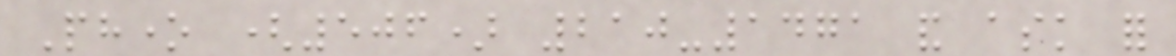Phone (506) 210-1471 and ask for
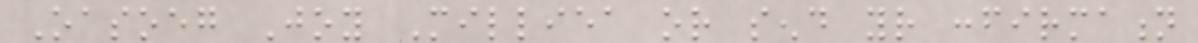Oasoeg Joy Milliea or send your confirmation
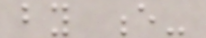by e-
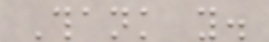Thank you.
